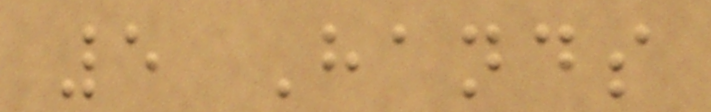5 Hands
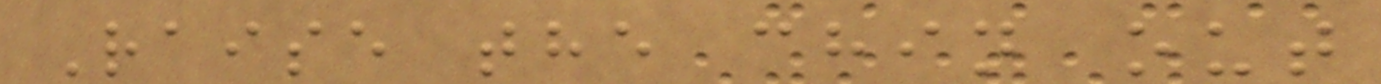Raise the chin out
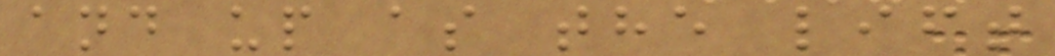and up as the lift
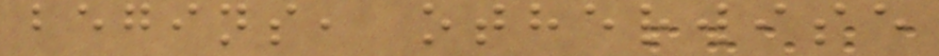begins, otherwise
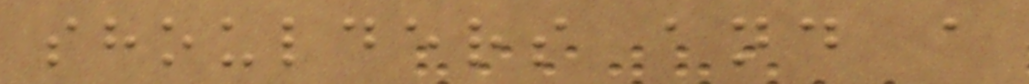shoulders and a
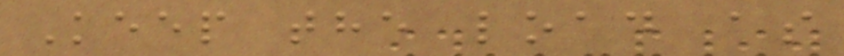Keep the load as
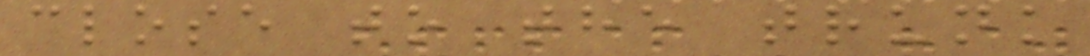close to the trunk
